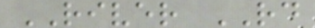RIVER RD
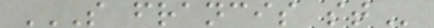S FRANCIS ST
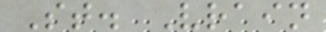St. Vrain
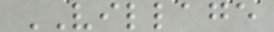VILLAGE
